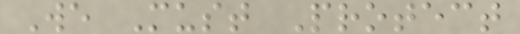We Must Protect
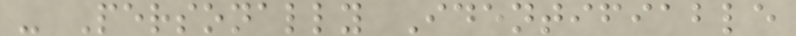- Personally Identifiable
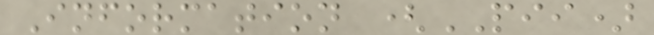Information (PII)
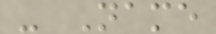- Name
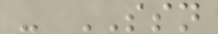- SSN
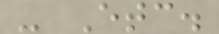- Etc.
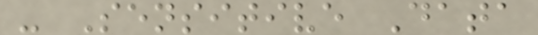- Sensitive Data
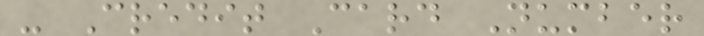- Credit Card Number
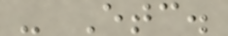- Etc.
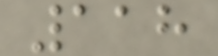118
